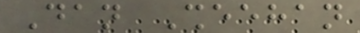Dan Sheehan
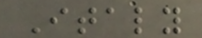Italy
